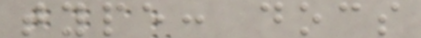type: docs
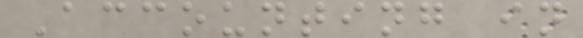Accounting in
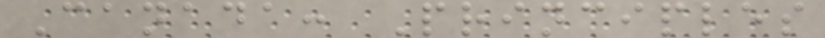Canada: Principles
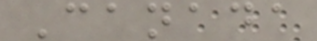Canada
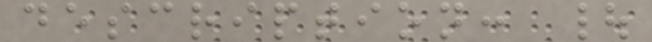description: |
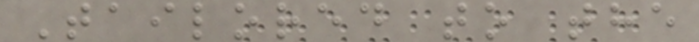Tailored to the
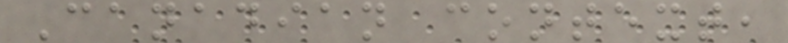Canadian context,
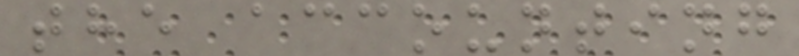the accounting
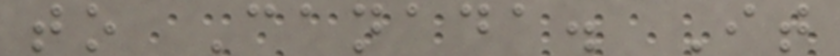to Canada. It
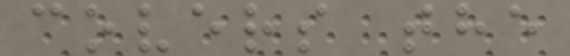covers the
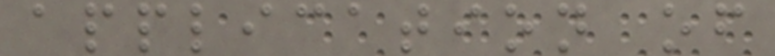application of
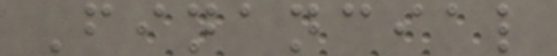Financial
